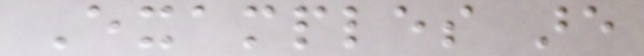Examples are
